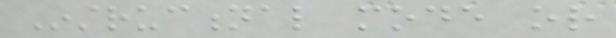Instructional mode or
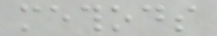methods
